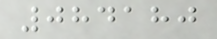084180
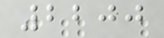2200
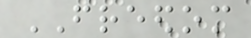FREEDOM
